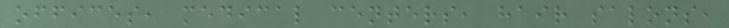offices, medical centers, hair salons,
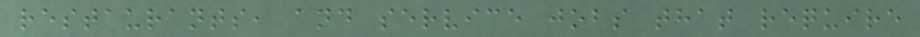restaurants, and service jobs that require
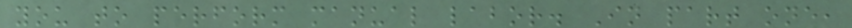you to perform manual labor. In part one,
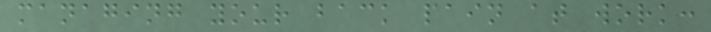managing your back pain at work:
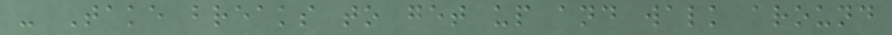- Take breaks to get up and walk around
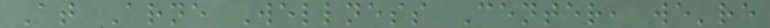At Arne Wellness Center, we're
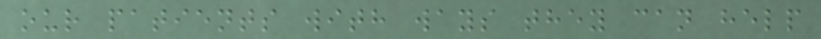our patients with ways they can help
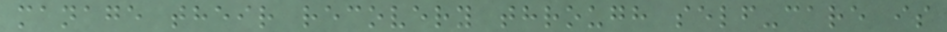manage their recovery through self-care is
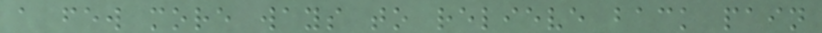a few more ways to relieve back pain
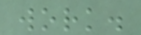work.
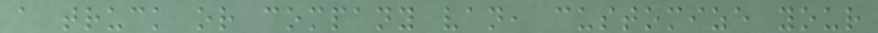a truck or company van, customize your
